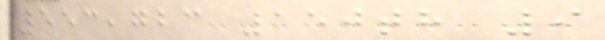553,723 150th 9
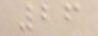26
